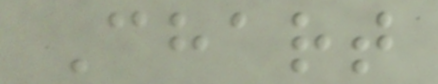Chart
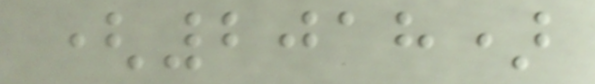(2018)
